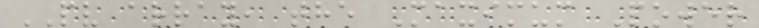PV array, the Maximum Power
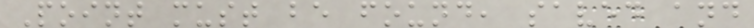Point must be found, saved and
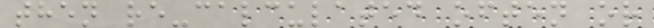then re-calculated often or
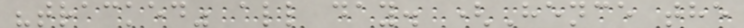"tracked" all day. (Hence the
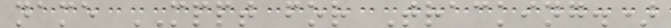name MPPT for Tracking.)
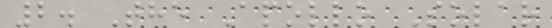2. The Apollo Solar
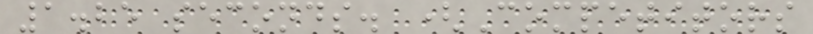1.25 seconds. (Competitors
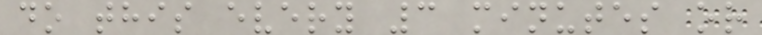do this every 3 minutes or
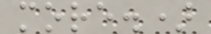more.)
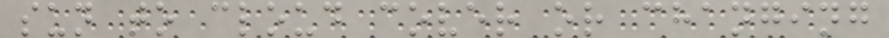sun to cloud cover or changing
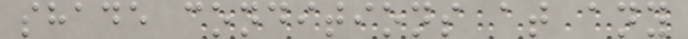shade conditions at any
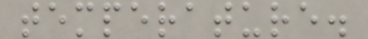temperature.
